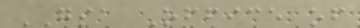GSA Office of
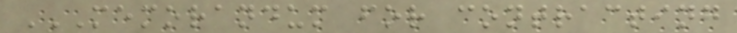MEMORANDUM FOR CONTRACTING
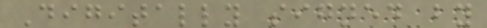Digitally signed by
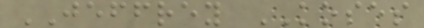JEFFREY KOSES
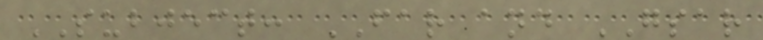SUBJECT: FAR and GSAR
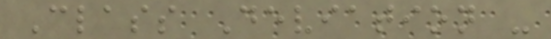Class Deviation -
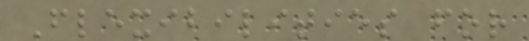Flexibilities for
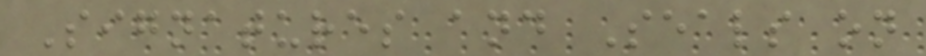Signatures and Seals on
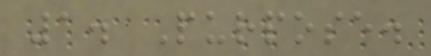1. Purpose.
